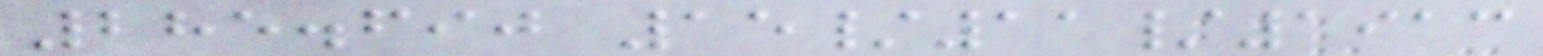285.690 15/11/1913
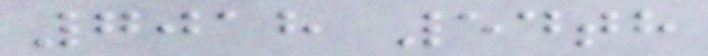7018 54th
